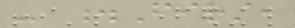- .First,
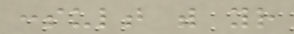consult with your
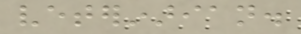veterinarian.
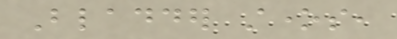Bladder stones,
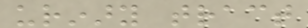urinary tract
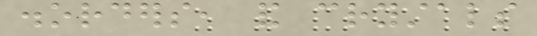disorders, and crystals
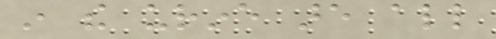in the urine are all
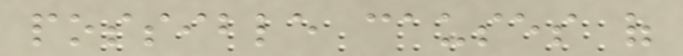possible causes of
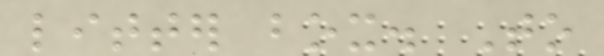litter box. To
